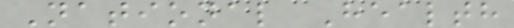National Health
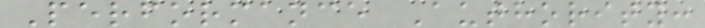Performance Authority:
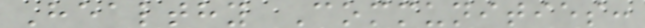Healthy Communities:
